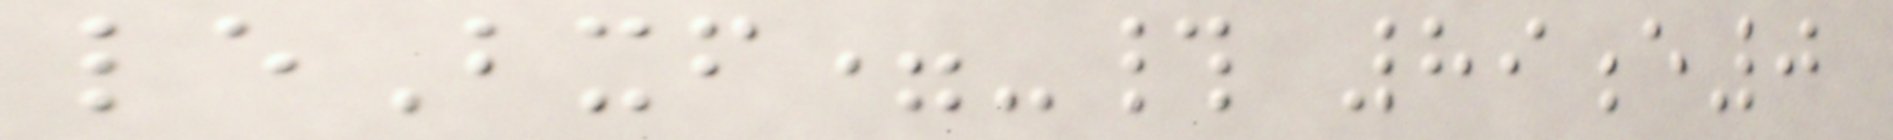leBxf=-# 89e0
